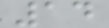14
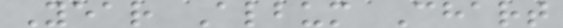Year Album Chart
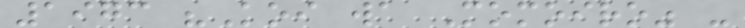1973 "Koi wa Momoiro" -
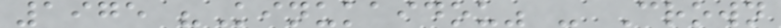1975 "Kinukaidou" - Crown
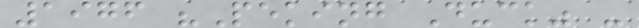1976 "Peking Duck" -
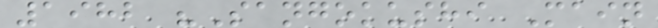1982 "Sangokushi Main
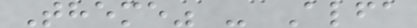Theme" - Alfa
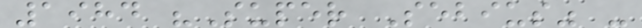1984 "Super Sebius" -
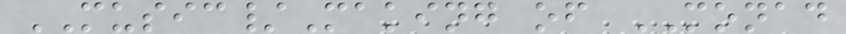MUSIC/Making of MONAD
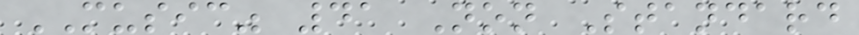MUSIC" 41 Non Standard
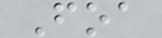Foa
